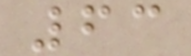63
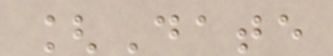[Date
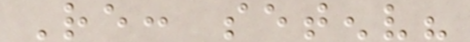Re: setenv?
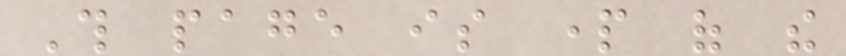This page is part of the
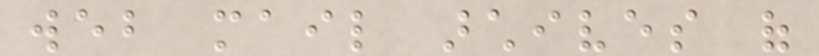web mail archives of
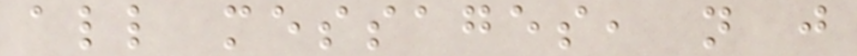all messages, not just
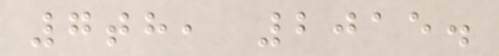7th, 2015.
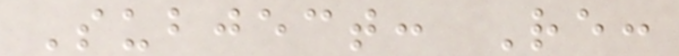Subject: Re:
